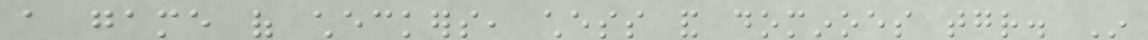a game of checkers, chess and dominoes together. In
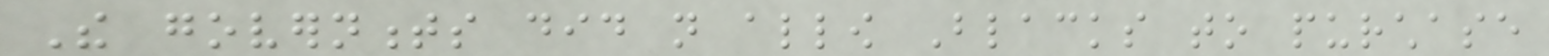The governments did not allow Blacks to purchase
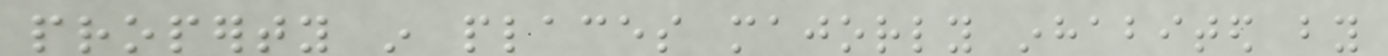property in places majorly inhabited by
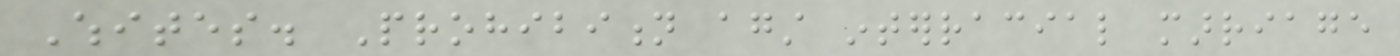Whites. Prohibition against interracial marriage
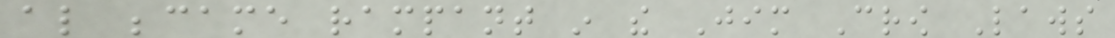also became rampant in the Jim Crow Laws
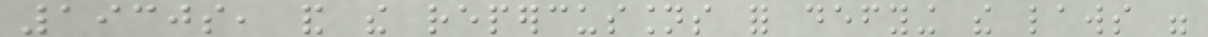1930s, and the repercussions for defying the laws were
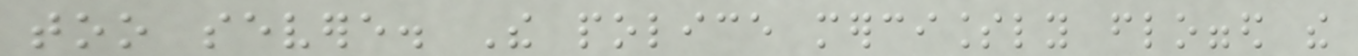too severe. The police mercilessly flogged the
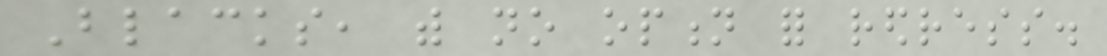Blacks, with no option for redress.
